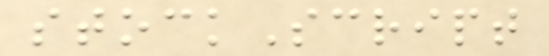stockScript
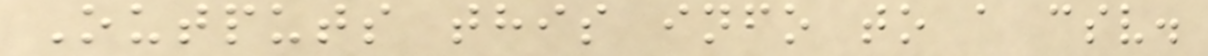Outputs this info to a csv.
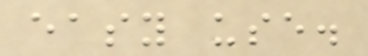easy use.
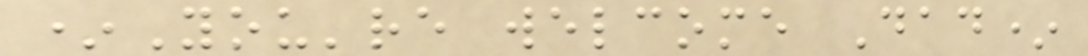*You're welcome Dad*
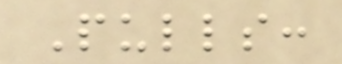Pulls:
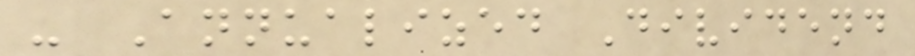- Annualized Dividend
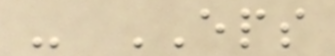- EPS
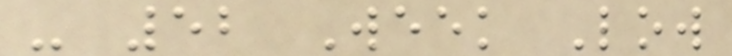- 52 Week Low
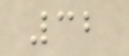32
